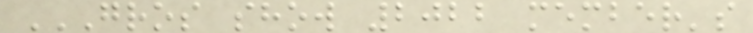GROS SHOW 2022 MEMBER'S
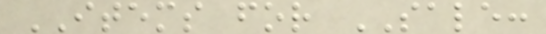ITEMS for SALE:
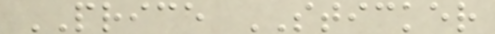PRICE STICKER
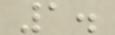1.
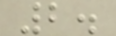2.
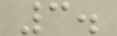3.
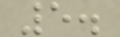5.
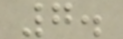7.
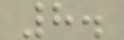8.
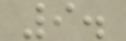9.
